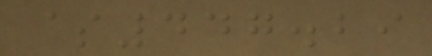$447.29
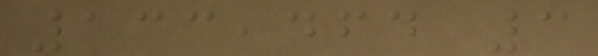133,464 3
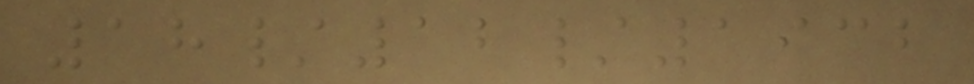18/12/1932
